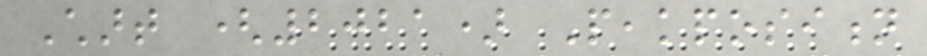Chart (2021) Peakposition
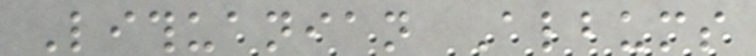Lithuanian Albums
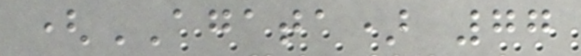(AGATA) 77
